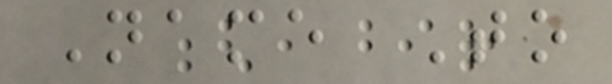Name To
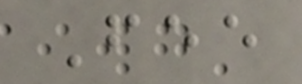Fee
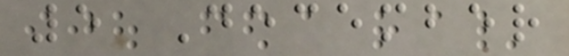5 December
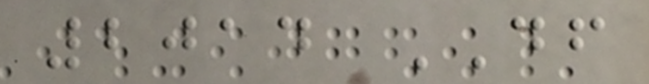2014 DF
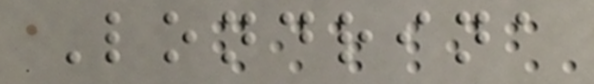Londrina
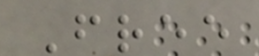Free
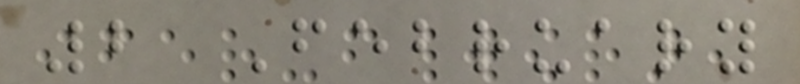2 February
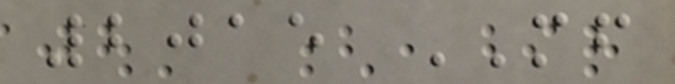2015 MF
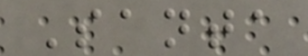Santa
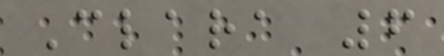Clara 6
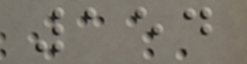154
